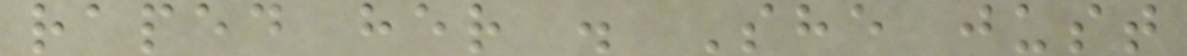raped her . She just
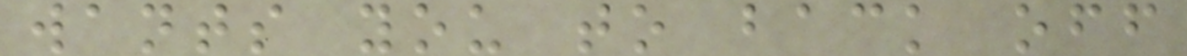wants you to back off
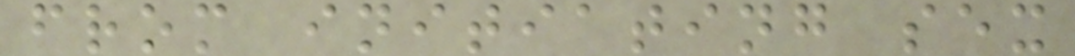from initiating sex
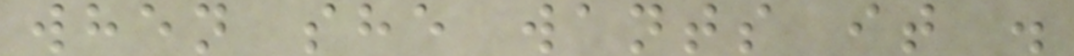when she wants it .
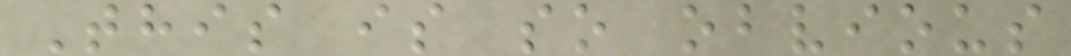This is so obvious
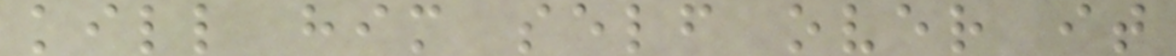kill him self over it
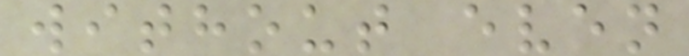without even
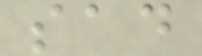sad
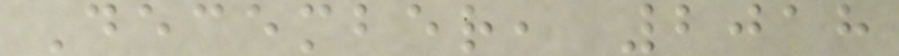December, 2018
